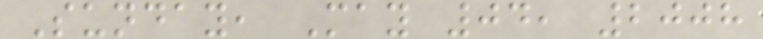Sunday, May 04, 2008
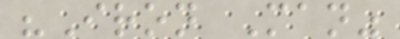"Iron Man"
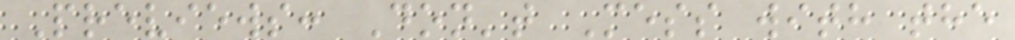Previews: Don't Mess with the
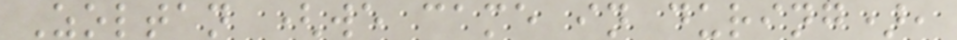Zoltan (we came in during),
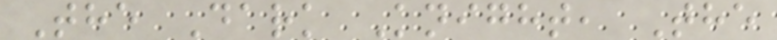The Dark Knight, The
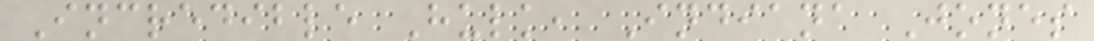Incredible Hulk, Indiana Jones
